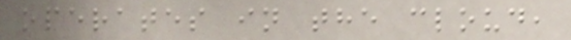operates in the cloud,
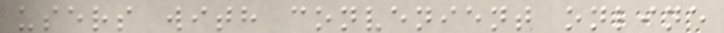users with convenient online
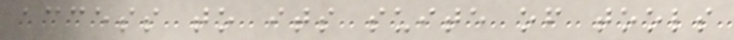access to its suite of tools
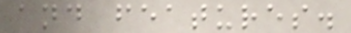and features.
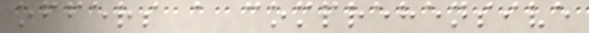offers a comprehensive
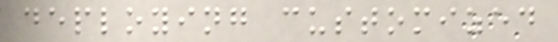deploying customized
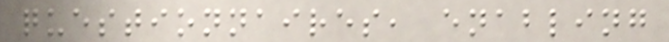questionnaires, enabling
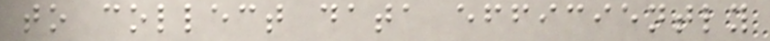to collect data efficiently
